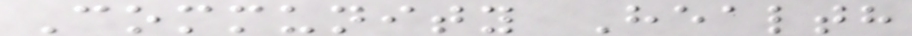Community Health
